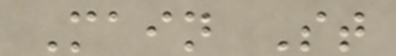Main St
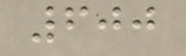600
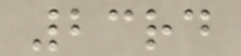23rd
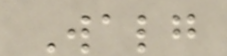Walg
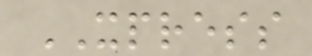XPRESS
